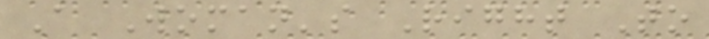A Woman's Right To
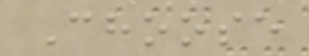Choose
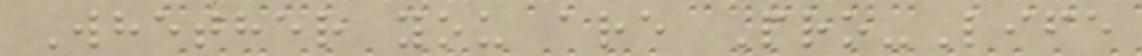Whether you are Pro-Life
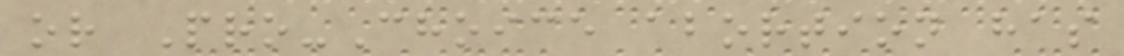or Pro-Choice abortion has
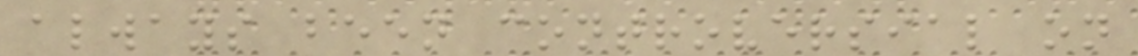always been controversial on
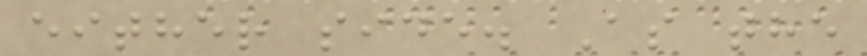either side. As the
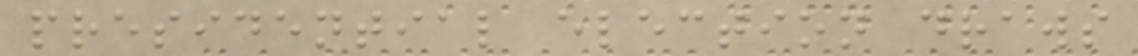presidential election draws
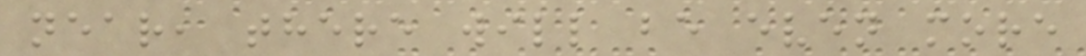near, there will be even more
